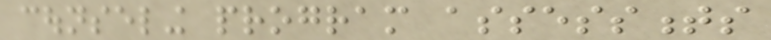counseling program assessments
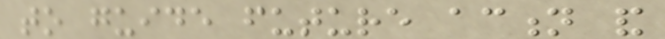to guide future action and
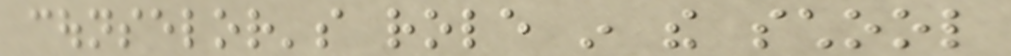counselor's role in the school
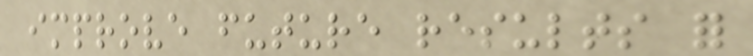improve future results for
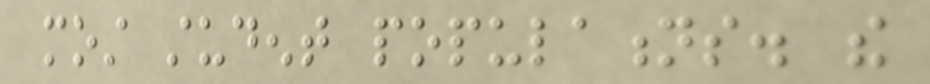most student populations. the
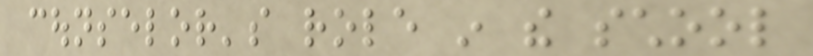counselor's role in the school
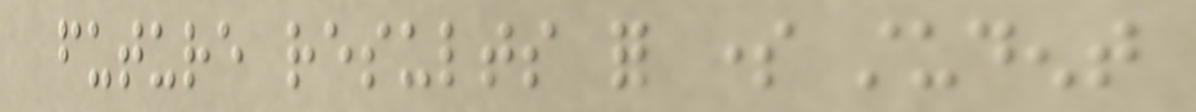future results for some student
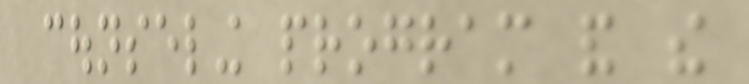counseling program and the
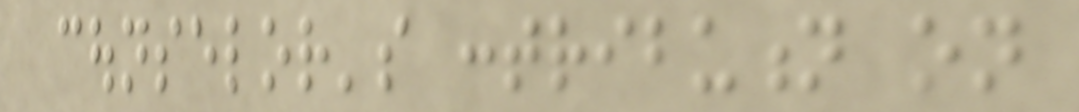counselor's contribution on
